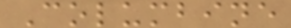Columbine
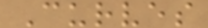Curves
